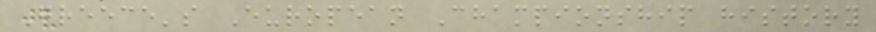Greece's European Championship history
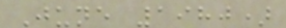June 1980)
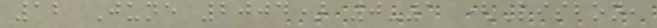12 June 2004) 0-1 (Lisbon,
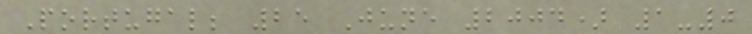Portugal; 25 June 2004) 1-0
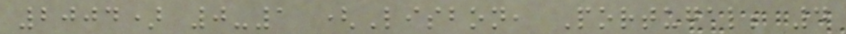2004) 0-1 (Lisbon, Portugal; 4
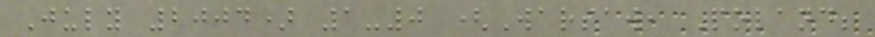July 2004) 1-0 (Warsaw, Poland;
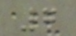7
